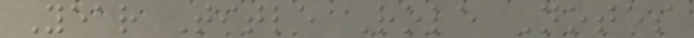Year Title Role Notes
